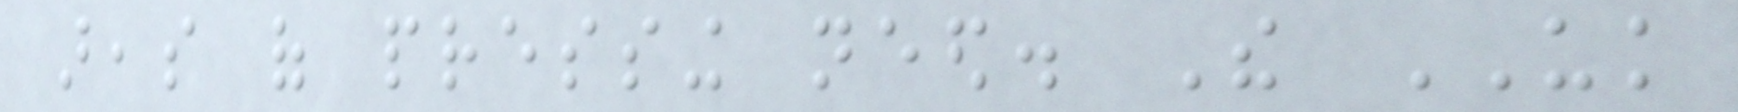areas of pressing need. The UK
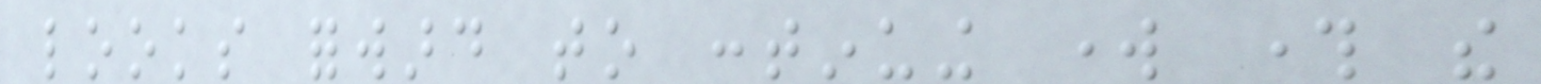looks forward to continuing work through the
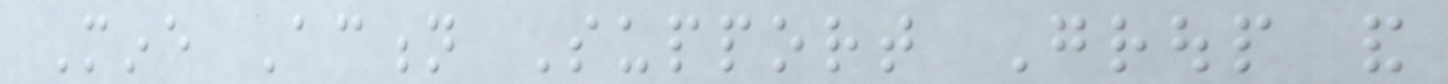Mine Action Support Group and
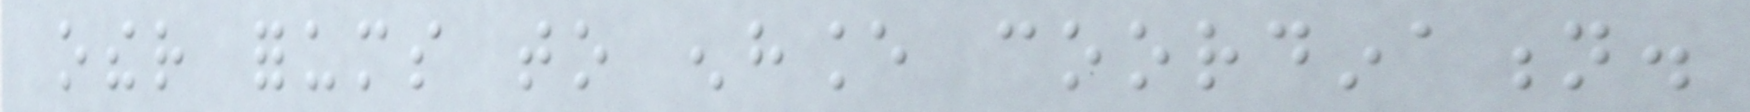other forums to enhance coordination.
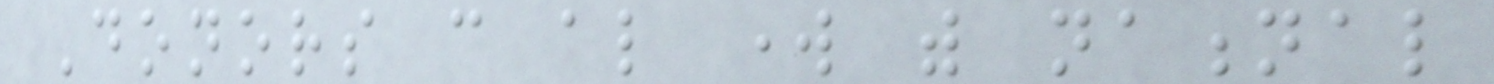Donors can also work with national
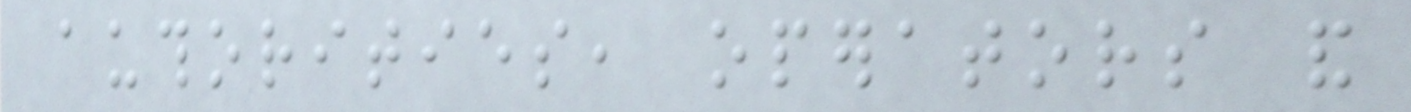authorities, operators and
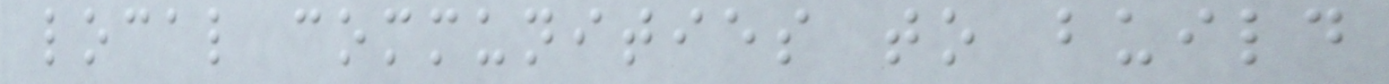local communities to build
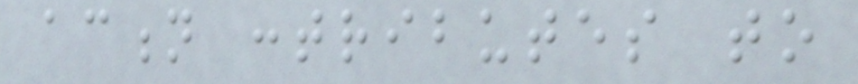action contributes to
